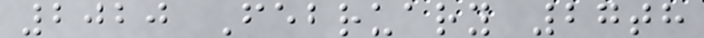2020 February 27th
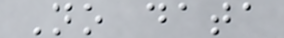No data
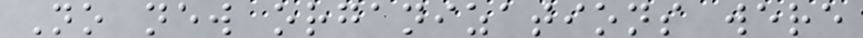No new organizations were
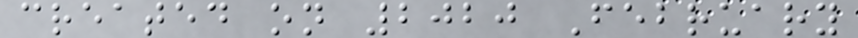created on 2020 February
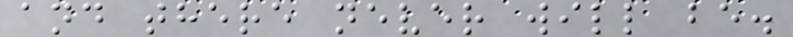and there never will be.
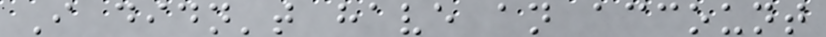I didn't have an account
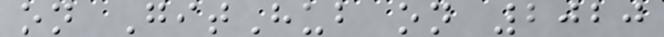on GitHub on 2020
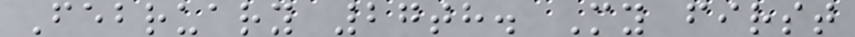February 27th. My first
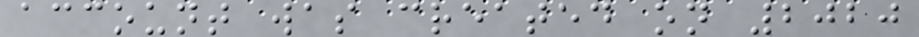account was created on 2020
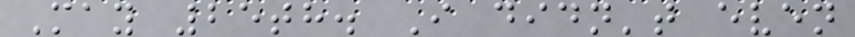May 25th. I didn't even
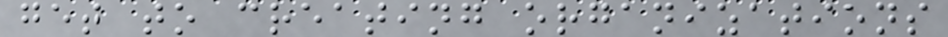get to creating organizations
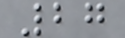27
